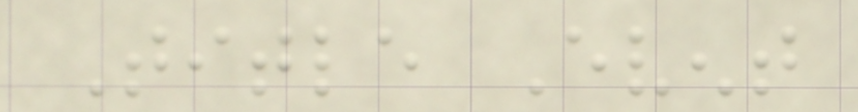Title Event
